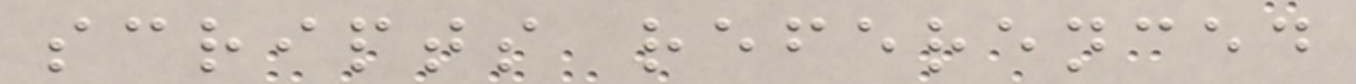scripts referenced
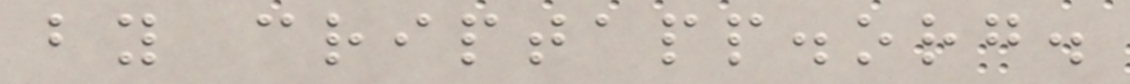by criptapp.org.
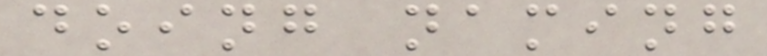doing naming
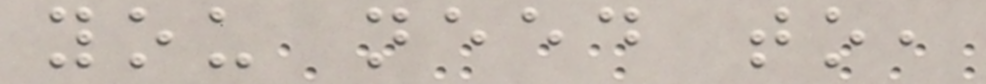you need to,
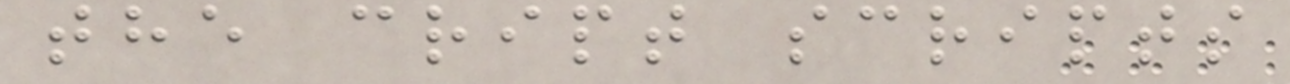the cript scripts
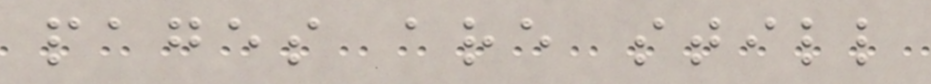pages are still
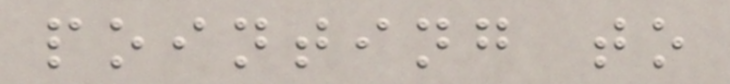pointing to
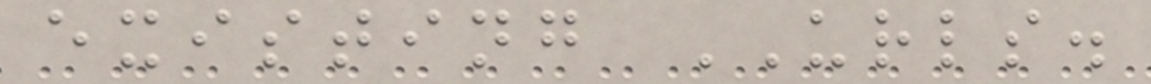existing URLS.
